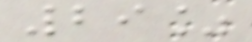29%
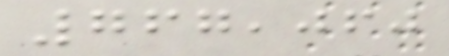767,060
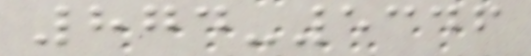874-5346
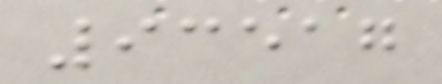93517
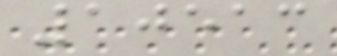10513
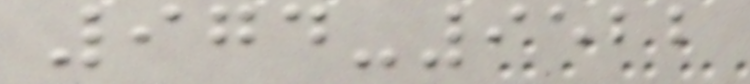974-9522
